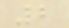2
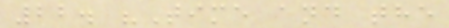22. "Time and the
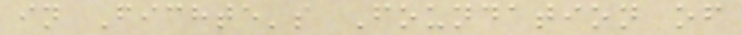in Fichte's Foundation of
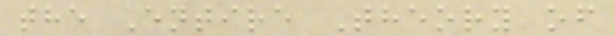the Entire Theory of
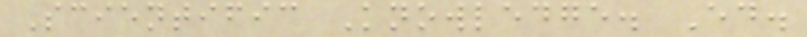Scientific Knowledge. Ed.
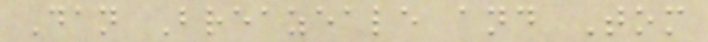Dan Breazeale and Tom
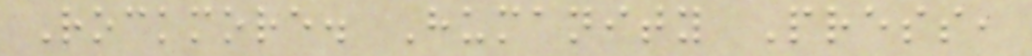Rockmore. Humanity Press,
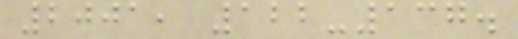2001, 122-137.
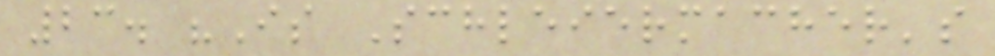23. "Is Schleiermacher's
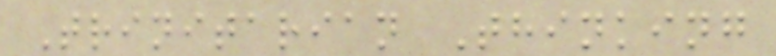Trinitarian Thinking
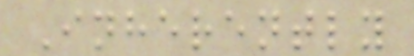Inherently
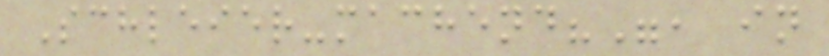Schleier-machend?", in
